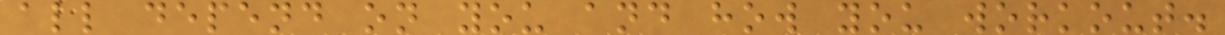all depend on you and how you workout.
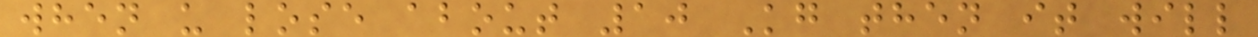when u lose about 10 Kg then it will
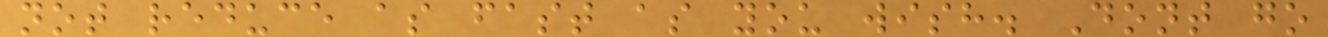not reduce as fast as you wish. Dont go
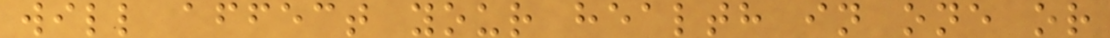will affect your health in one or
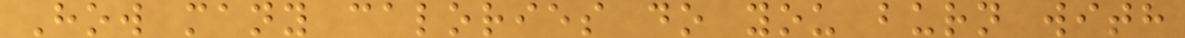How many calories do you burn with
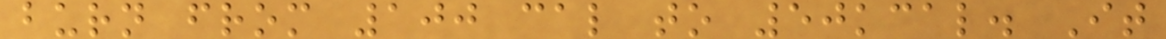burn from 100 cal to 50kcal. It
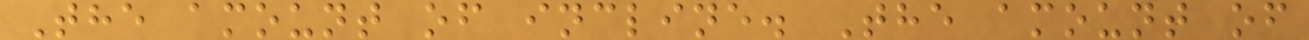The amount of incline. The amount of
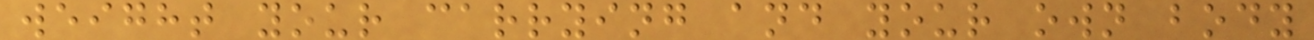weight your carrying and your own body
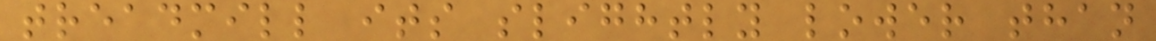treadmill its slightly lower than
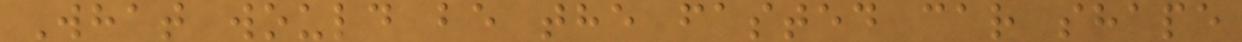What would be the fasted car shape
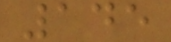145
